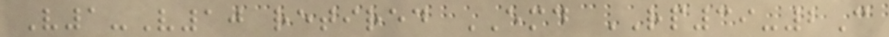V1-V10 retired EMD RP39-2C
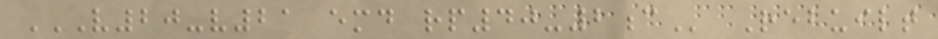V20-V21 EMD RP40-2C Rebuilt
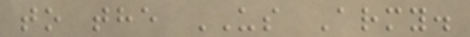to the US Army.
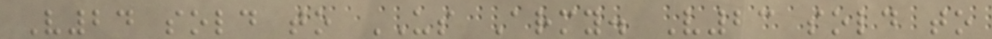V24 sold to US Army. V23 sold to
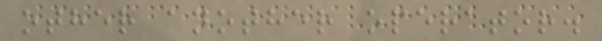other another operator.
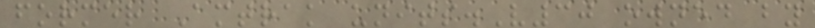former Amtrak units.V30 owned by
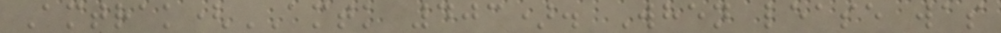Amtrak(AMTK 403). When lease was
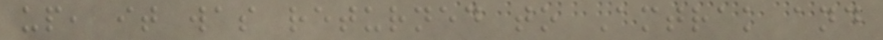up, it was returned to Amtrak and
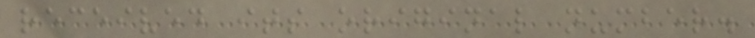received its original number.
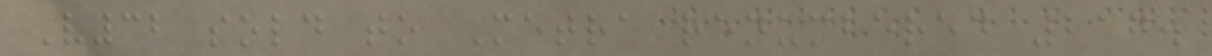V32 sold to Metra renumbered 217.
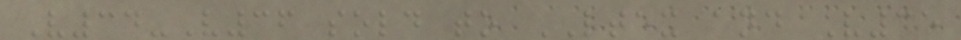V34-V36 sold to LTEX and V35
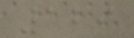129
